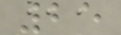25
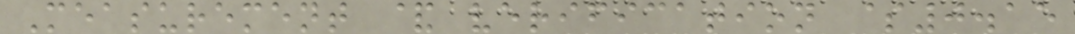Measurement & verification $0.15
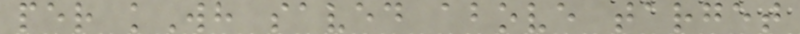per kWh saved above target
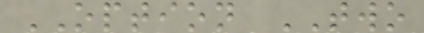OPTION TWO
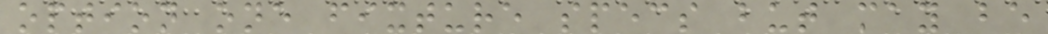option one fixture specs but may be
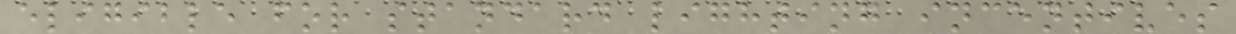eligible for standard lighting incentives
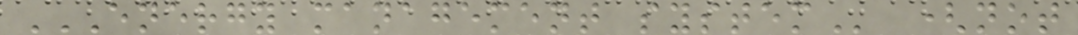ENERGY MANAGEMENT SYSTEM (not
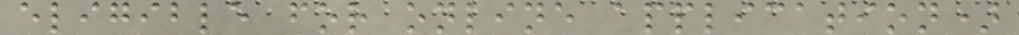eligible for online application)
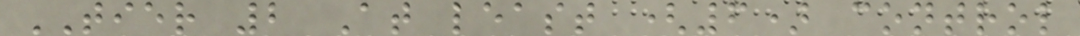TIER 2 At least (6) control
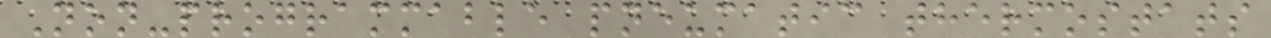Non-programmable pneumatic thermostats
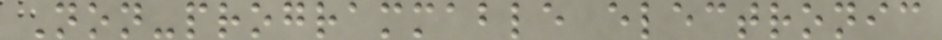Non-programmable electronic
